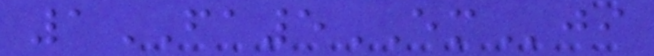1FA5EMji
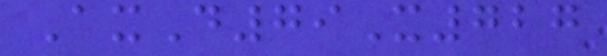AxD79X727
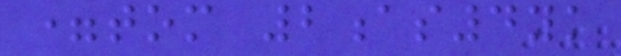=tom 2as4yk
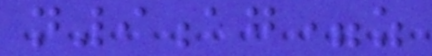n9ag=z
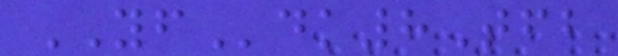YFdk8Tfb
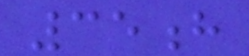35h
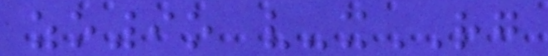zo9o v-xRG
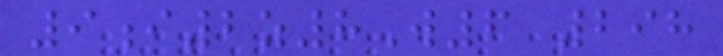9i2z8W6 298
